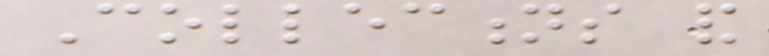Collections and
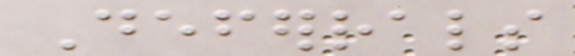Deferrals
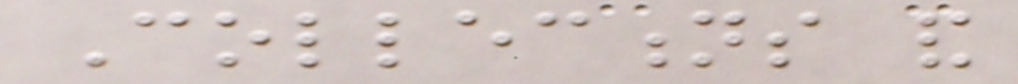Collections and
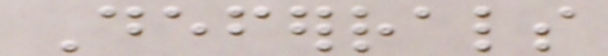Deferrals
